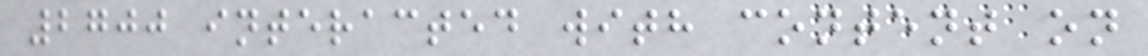2700 interacted with content on
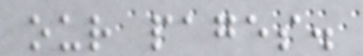our pages.
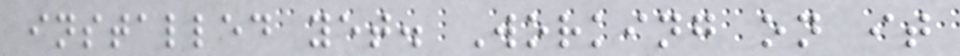installed yet. Working on it
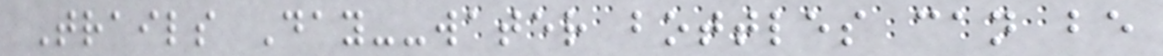Trails Day--water bottles can be
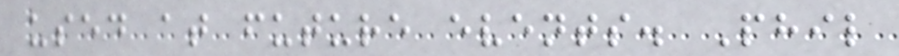used at future events. Phil
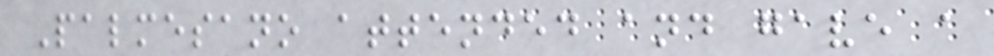Palmesano attended and gave a
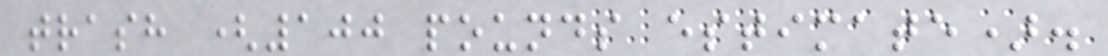trash (100 pounds estimate).
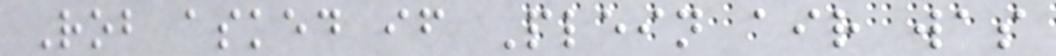Rob asked if Plein air was
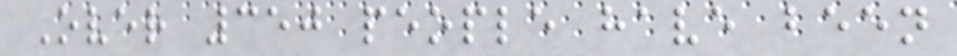Over 350 people have been
